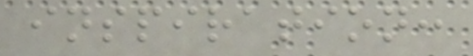inspiration:
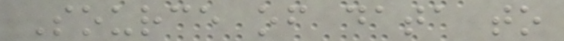Source of data to
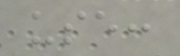use:
